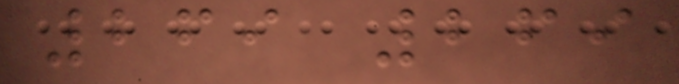269 269
